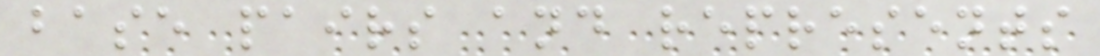base pairs and represents
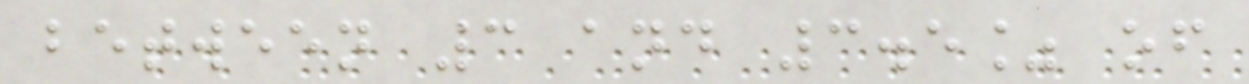between 3 and 3.5% of
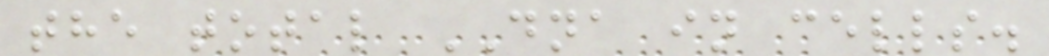the total DNA in cells.
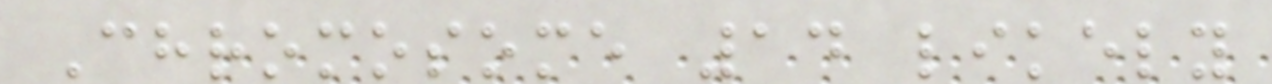Chromosome 14 likely
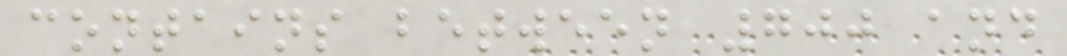contains between 700 and
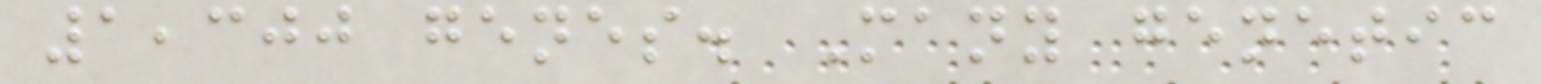1,300 genes. Many genetic
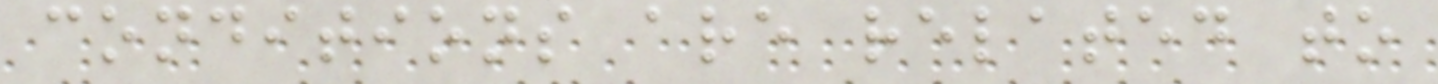conditions are related to
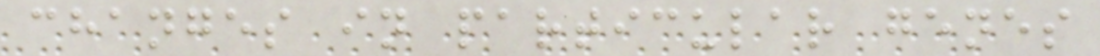changes in particular genes
